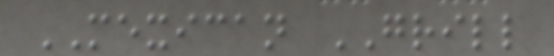MEXICAN GRILL
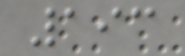193
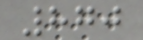870
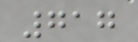717
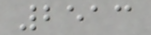2513
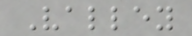Valley
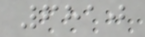6810
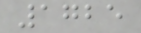1725
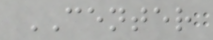CENTER
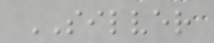SILVER
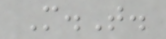M.T.
